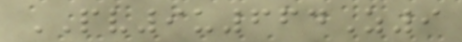PV9u664Z9
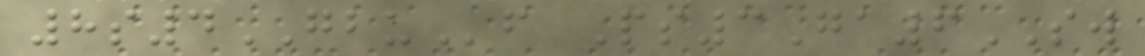8s4GBUf Ps3Ga6SW
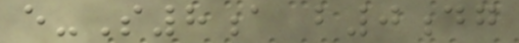e-S8a b0dg
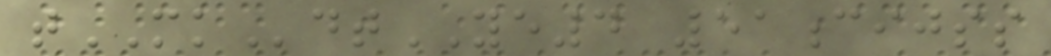tMKdtYE4 51cijss
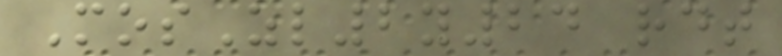MosZl2y24 rdt
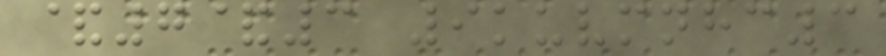&7&3 9kuvmnhc3
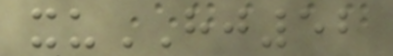xuHJ52
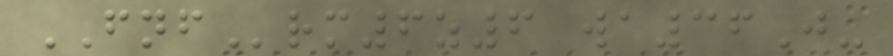FNFrm6z6 wa36J-
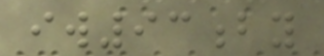iw93by
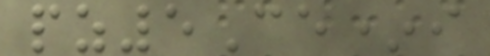pz5Ce*i
